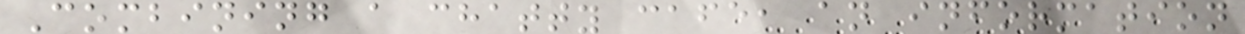Combining a chatty cafe, an information
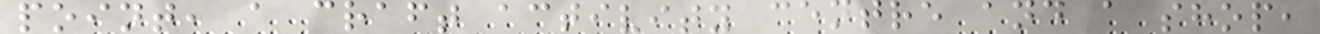point, a craft activity centre and a shop,
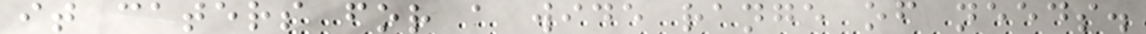it caters for a wide range of needs.
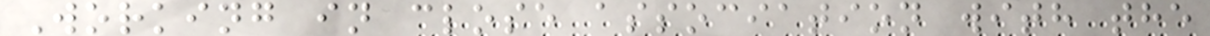Working in close association with the
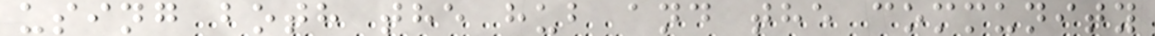using both the hub and the community
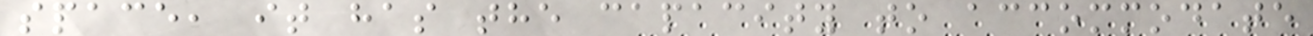space, it has the capacity to accommodate
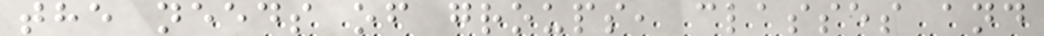the needs of groups, classes and
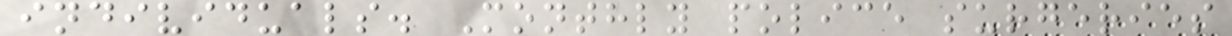individuals. Monthly police surgeries
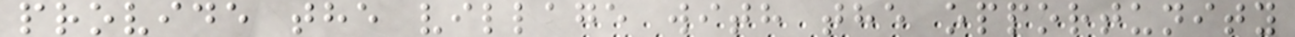provide the village with the opportunity
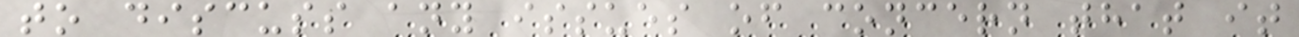to discuss any issues of concern that it
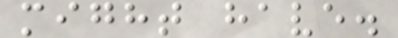might have.
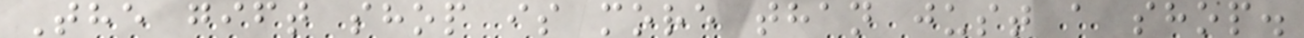The gift shop is more than just a shop.
